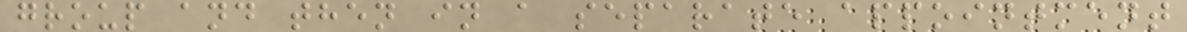group and then in a separate appointment
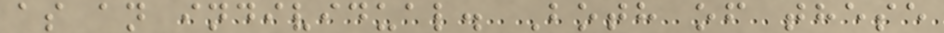as an individual. Both of these
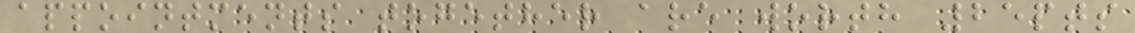appointments together are worth 25pts
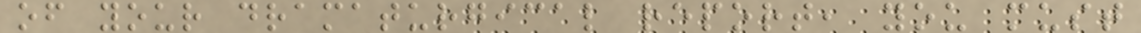of your dramaturgical report, you must
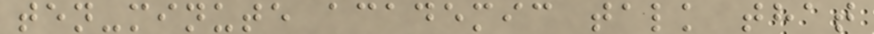ten-minute academic talk that
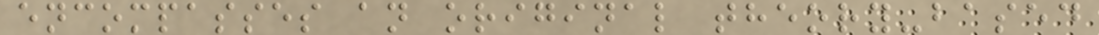encompasses an original theory-based
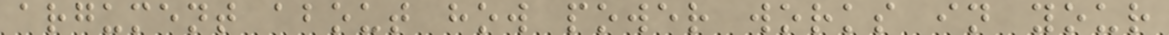argument about how power works in your
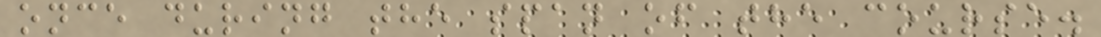once during the span of the course.
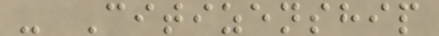- Citizenship
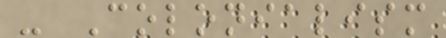- Colonialism
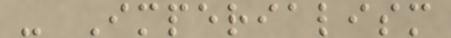- Imperialism
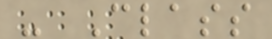- Class
